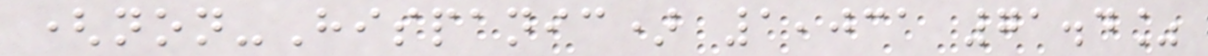(non-Hispanic) 1,031 71.4%
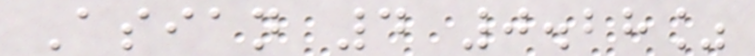Asian 4 0.28%
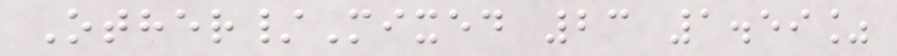Other/Mixed 23 1.59%
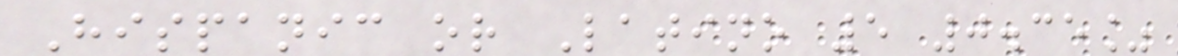Hispanic or Latino 5 0.35%
